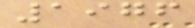1976
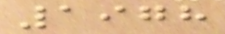1978
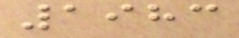1983
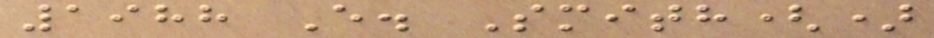1988 E. Smith()
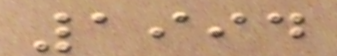1994
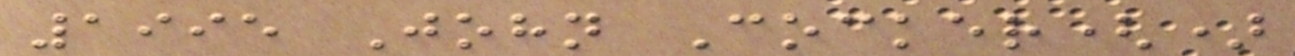1995 John Cocker()
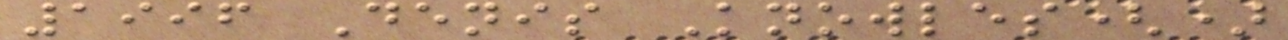1996 Denis Knowles()
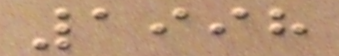1998
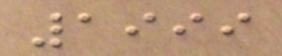1999
